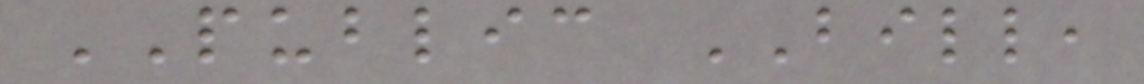PUBLIC BILL,
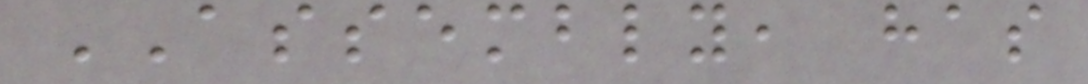ASSEMBLY, has
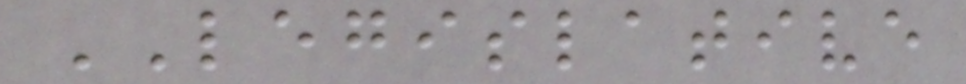LEGISLATIVE
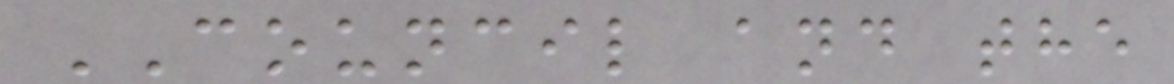COUNCIL and the
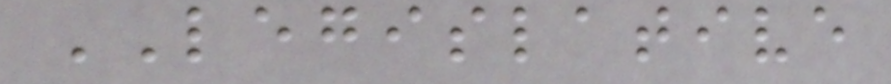LEGISLATIVE
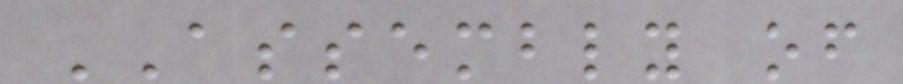ASSEMBLY of
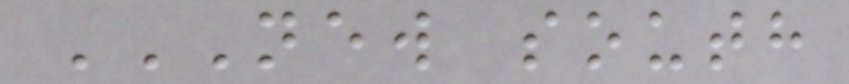NEW SOUTH
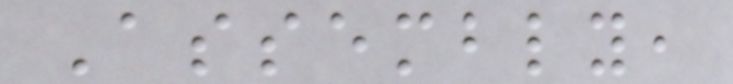Assembly,
